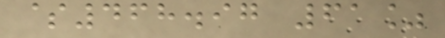$468.97 61%
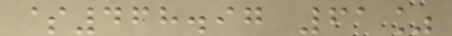$468.97 61%
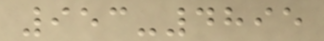953-4895
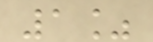1%
